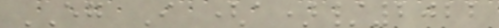EG I (a)/2022
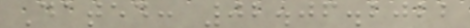Dated: 02.06.2022
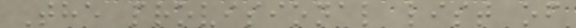The provisional list of
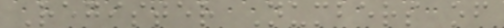Register Numbers of
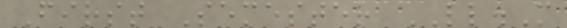First Semester LL.M
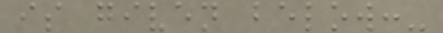is given below:-
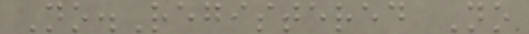No.Registered No
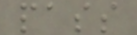pass
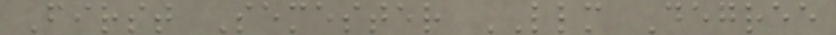First Semester LLM Degree
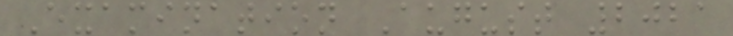Examination August 2021
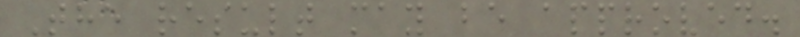The result may be approved.
